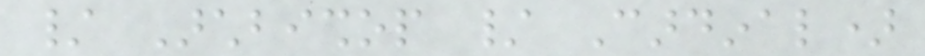/ Archbishop / Cardinal)
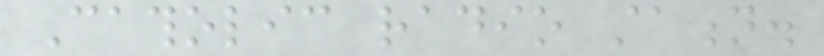Catholic radio station.
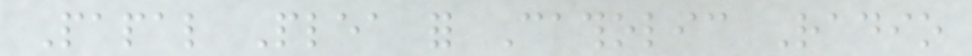Papal Plea for Catholic Radio
